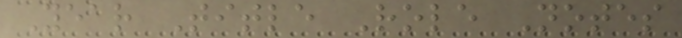Year Title Role Notes
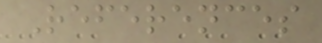References
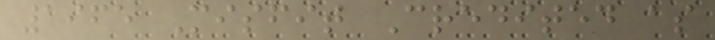1965 Misfit Credited as
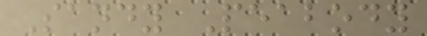Sandy Peabody
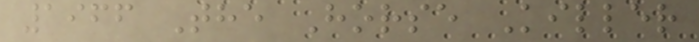1966 The Horse Killer
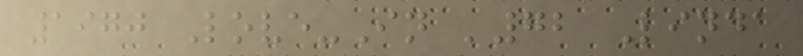1970 Love-In '72 Linda
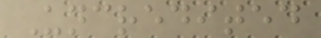Uncredited
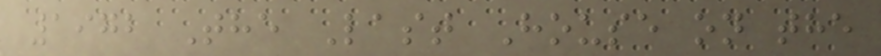1972 The Last House on the
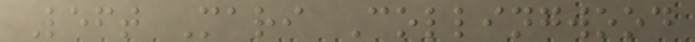Left Mari Collingwood
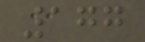177
